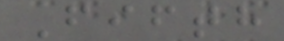Fifth
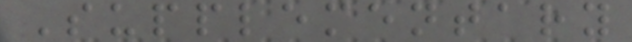Supplementary
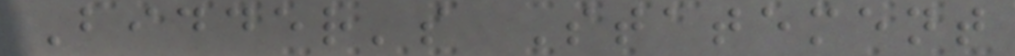Bidder's Statement
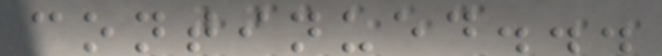continued...
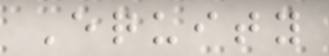Equity
